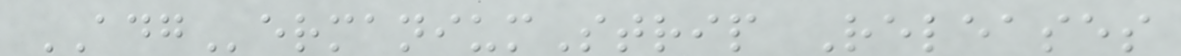ADGermaniumStrip Releases
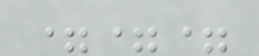===
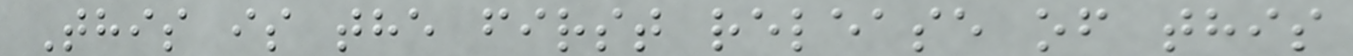This is the first release of this
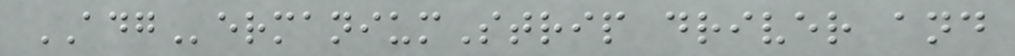ADGermaniumStrip driver and
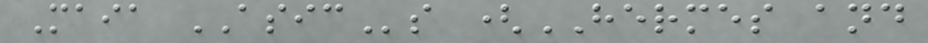Maia ASICs (HERMES and
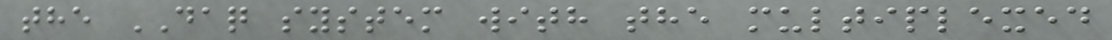the DAQ system with the multiplexed
